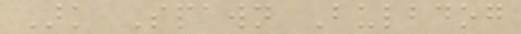Ark Spawn Bulbdog
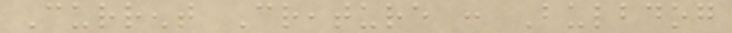Current Creature : Bulbdog
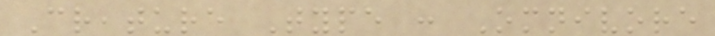Creature Type : Omnivore
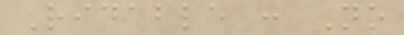Ridable : No
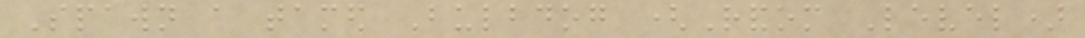Spawn a tamed Bulbdog (Random Level)
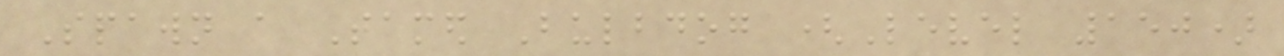Spawn a Tamed Bulbdog (Level 150)
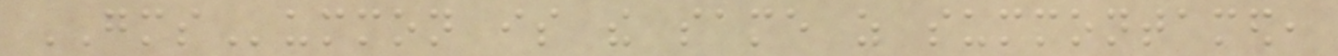GMSummon is the same as summontamed,
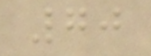70
